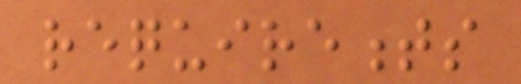requirements
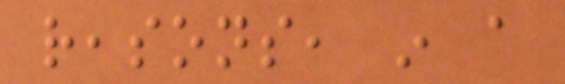reasons, in a
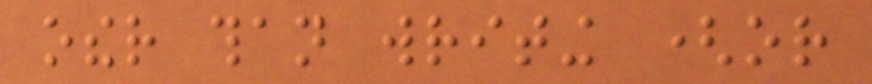other than writing (or
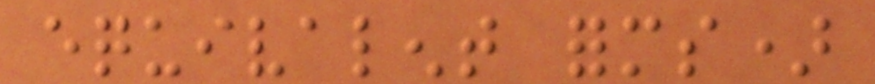equivalent forms)
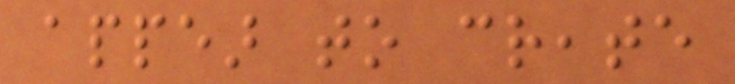appear to create
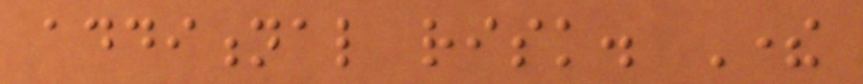additional risk. There
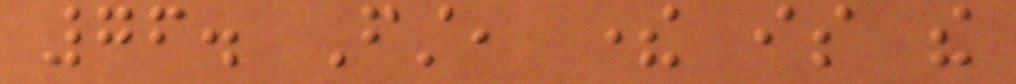76. First, there is the
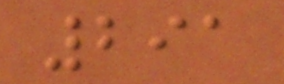291
